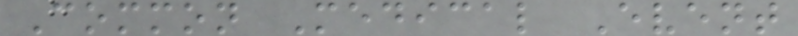Common Medical Event
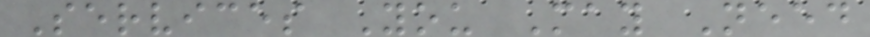Services You May Need
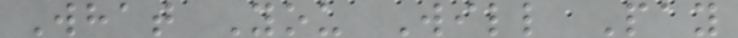What You Will Pay
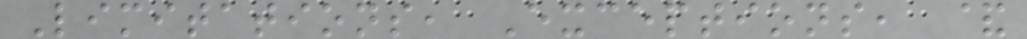Limitations, Exceptions, &
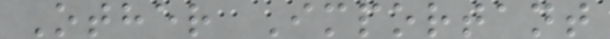Other Important
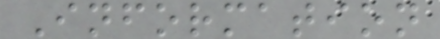Information
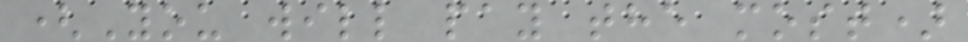(You will pay the most)
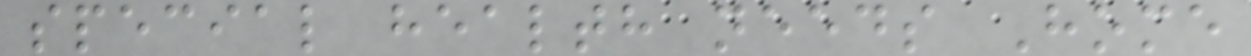special health needs Home
